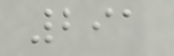291
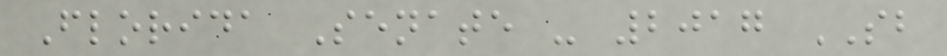Florida Senate - 2017 SB
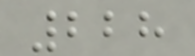228
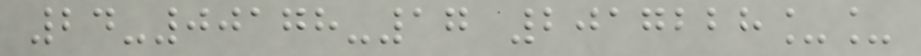24-00178-17 2017228__
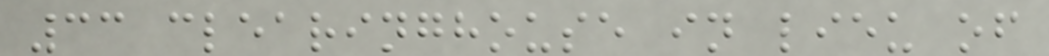33 clearinghouse in lieu of
